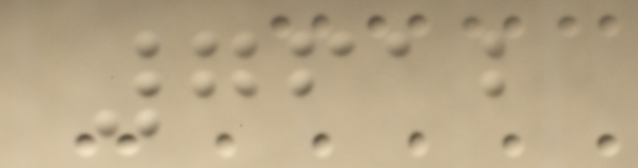7612
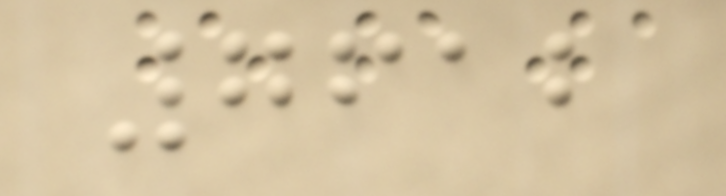7612
